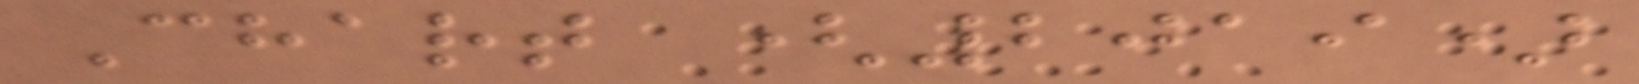Chart (2019)
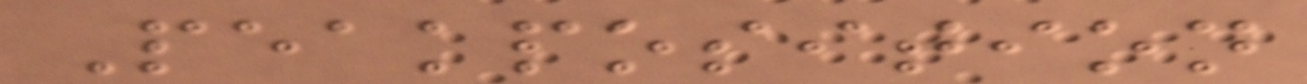Peakposition
